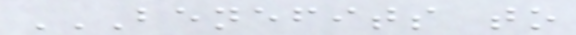BENEFITS TO
